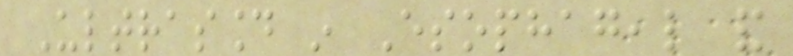Ultrasound in Esophageal and
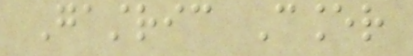Gastric Cancer
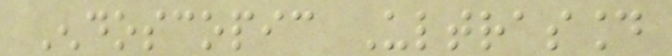Endoscopic Ultrasound
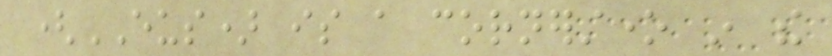(EUS) is a cornerstone in the
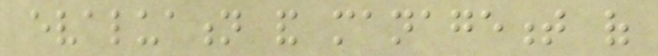evaluation and management of
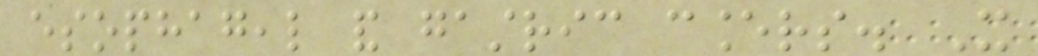esophageal and gastric cancers. It
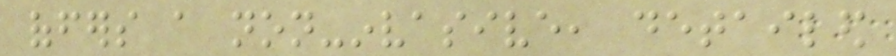offers a non-invasive, detailed
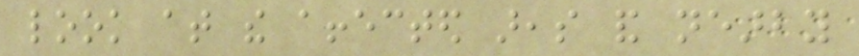look at the affected areas and nearby
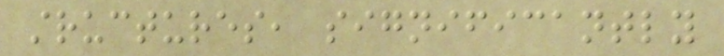structures, significantly
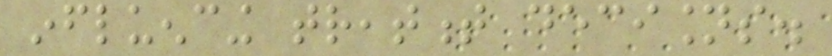influencing treatment decisions.
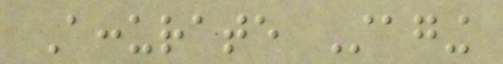Accurate Staging
